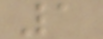1
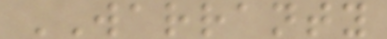WARRANTY
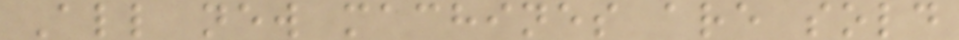All new machines are sold
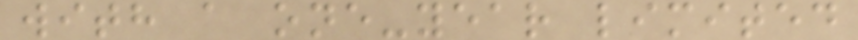with a one-year limited
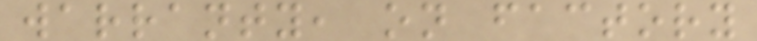warranty, on factory
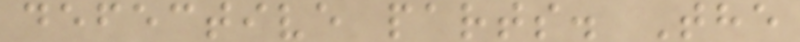defective parts. The
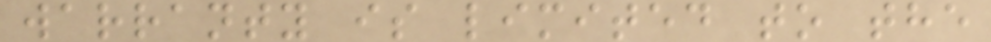warranty is limited to the
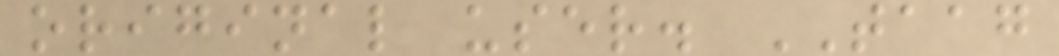original user. TAAG
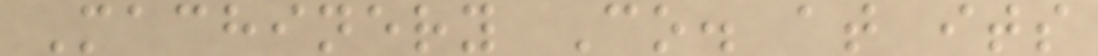Machinery Co. at its
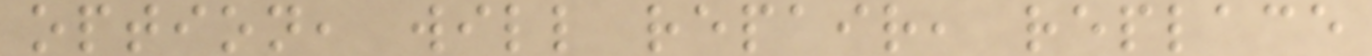option, will repair, replace
